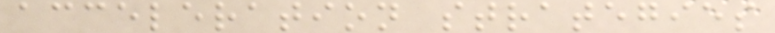acceleration strategies
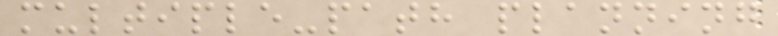multiple-path planning
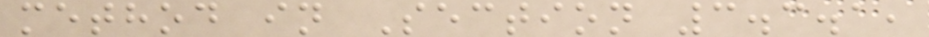method in Section 3.3.1,
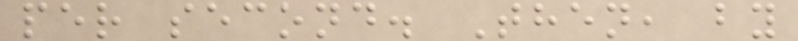per second. Then, by
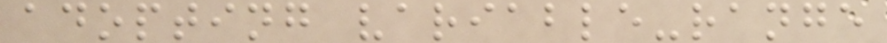adopting variable-range
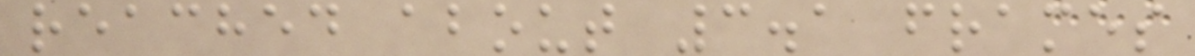reached about 3.1 frames
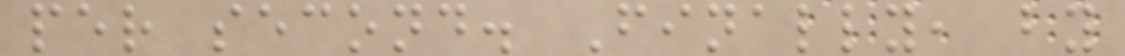per second. Finally, by
